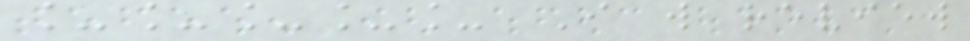_____ I will review
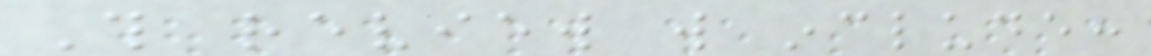This review will include:
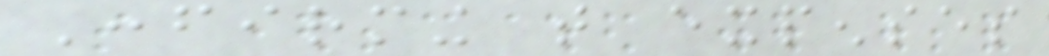Confirming that expenses
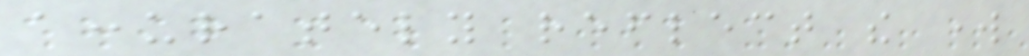accurately reflect the work
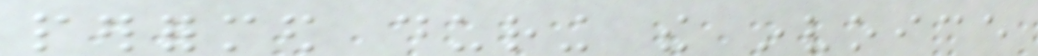performed during the invoice
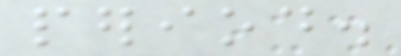period.
